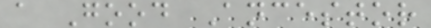a Good Ancestor
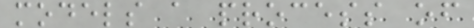models a process of
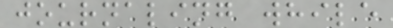journaling while
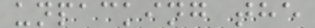unpacking the
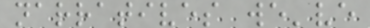narratives we've
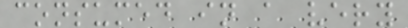consumed in a very
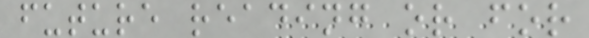future reading or for
